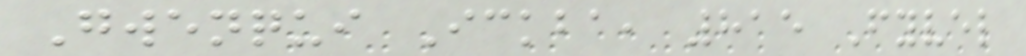Gwenqui Ickba, 815 Fyvel
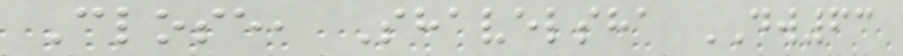Close, Shavelsha DW63
